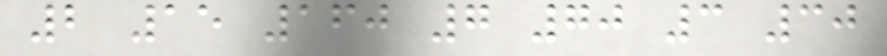2 15 160 7 70 3 30
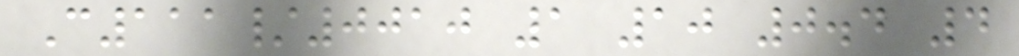C111/0010 1 10 0.4 4
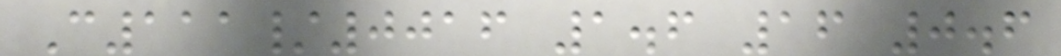C111/0016 1.6 16 0.6
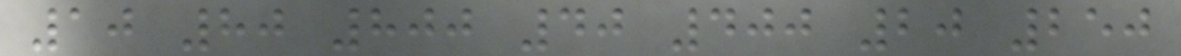10 80 800 40 400 20 250
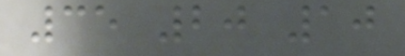35 20 10
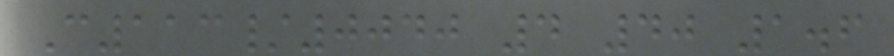C113/0040 4 40 1.6
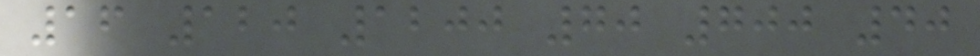16 120 1200 70 700 40
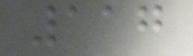117
